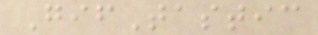GifTastic
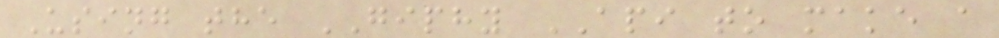Using the GIPHY API to make a
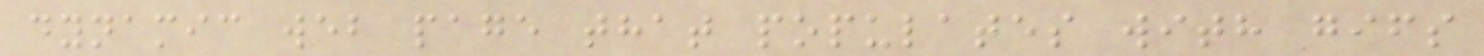dynamic web page that populates with gifs
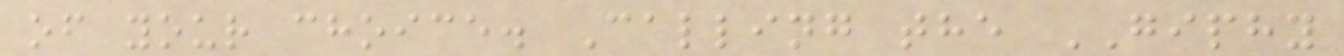of your choice. Calling the GIPHY
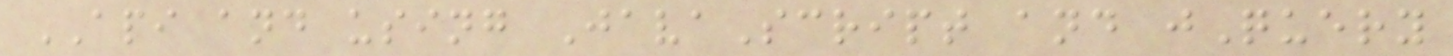API and using JavaScript and jQuery
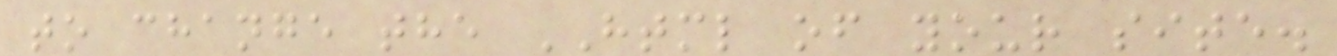to change the HTML of your site.
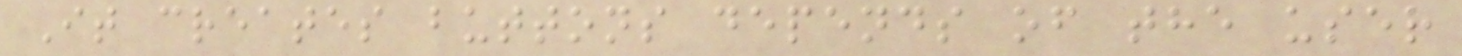It creates buttons depends of the user
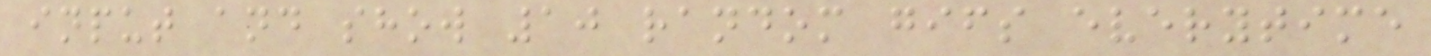input and show 10 random gifs everytime
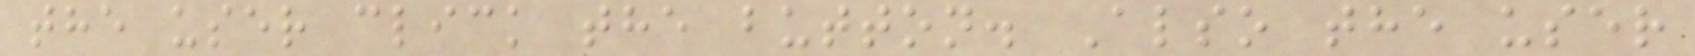the user click the button. Also the user
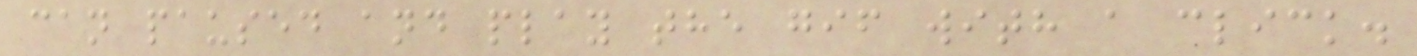can paused and play the gif with a click.
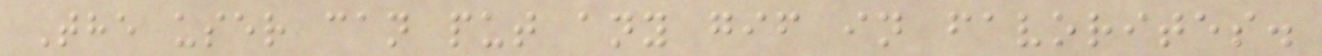The user can put any gif in favorites.
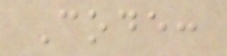Code:
